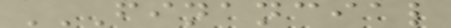FINANCIAL
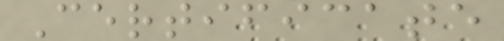Certificate
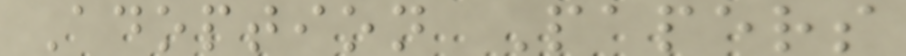Adoption Papers
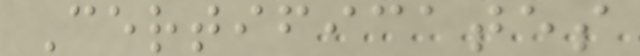Certificates
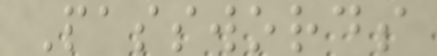Passwords
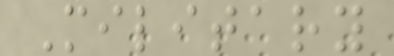Military
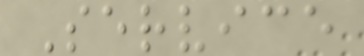Service
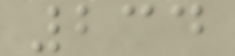234
